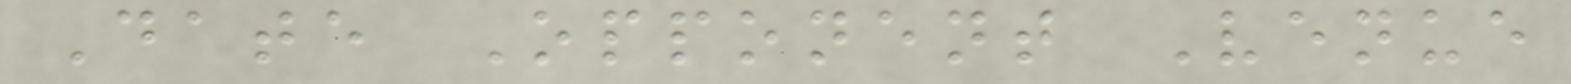Date Opponent Venue
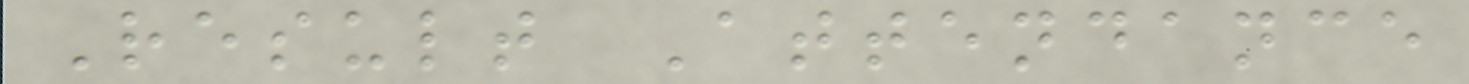Result Attendance
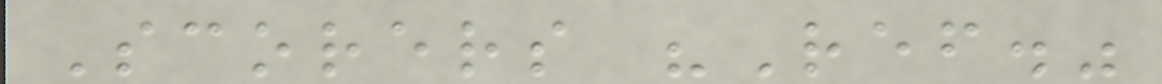Scorers "Ref."
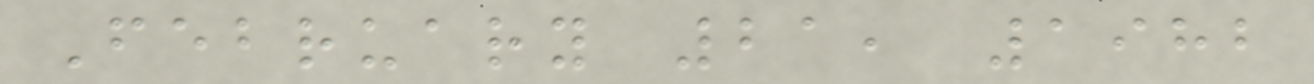February 21, 1982
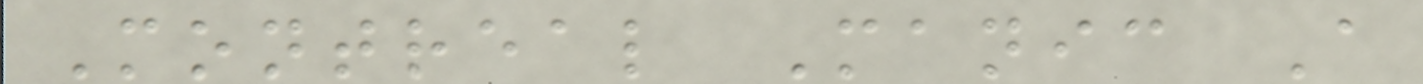Montreal Manic A
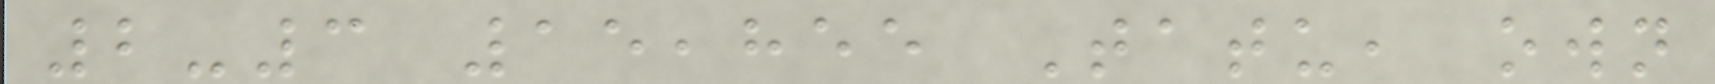2-3 15,855 Tatu, own
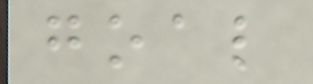goal
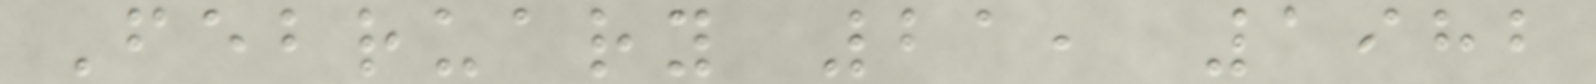February 21, 1982
